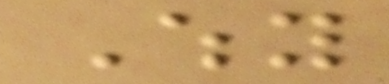Why
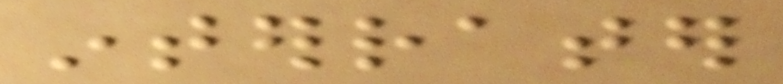interrater
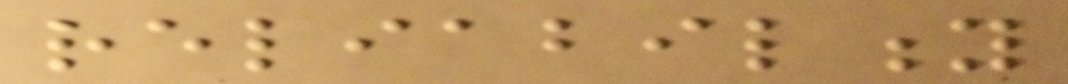reliability
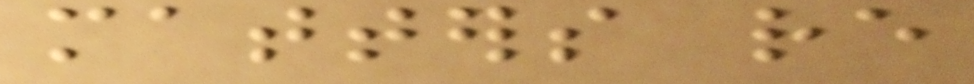matters re
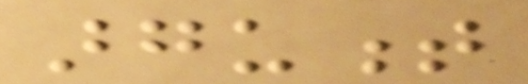argument
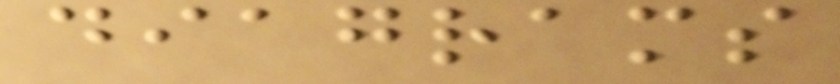diagrams
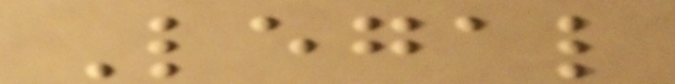Legal
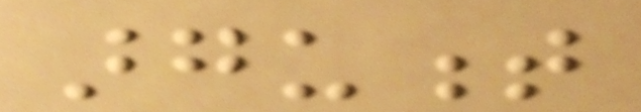argument
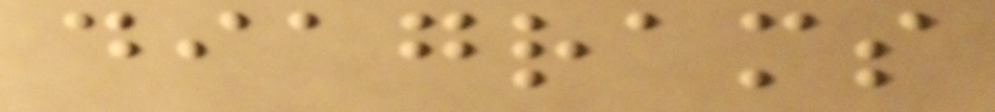diagrams
